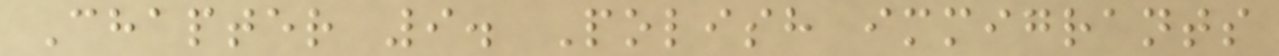Chapter 9. Polish immigrants
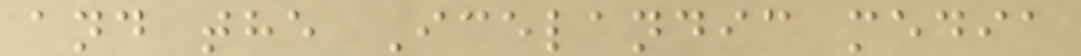and the Icelandic media
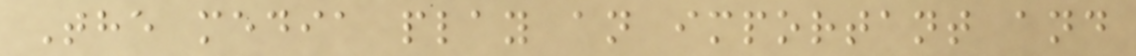The media play an important and
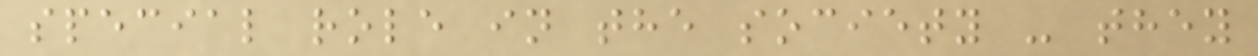special role in the society - they
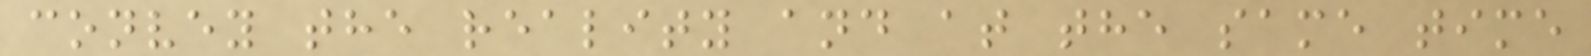convey the reality and at the same time
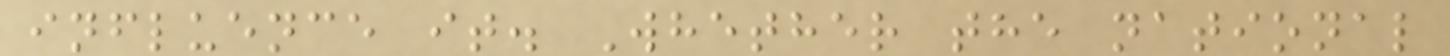influence it. Whether the national
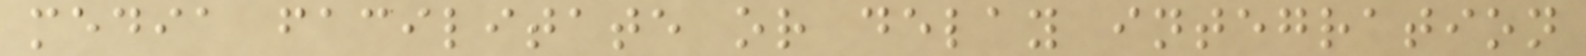media facilitate or delay integration
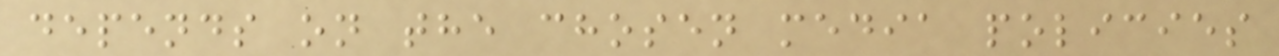depends on the chosen media policies
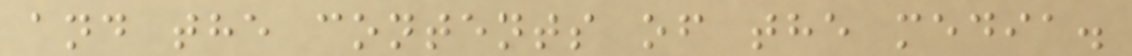and the contents of the media.
